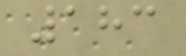183
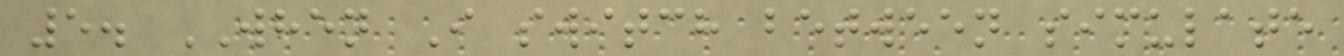5. WHEN I switch between simulate
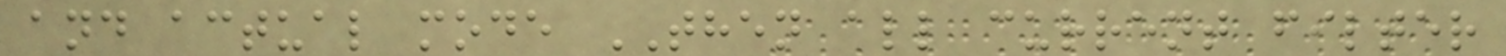and actual mode THEN all current filter
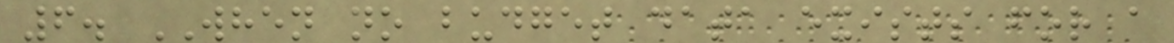6. WHEN no budget data exists for a
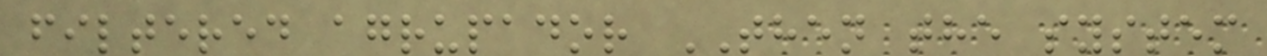filtered agrupador THEN the system
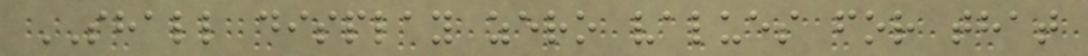SHALL display zero values for that
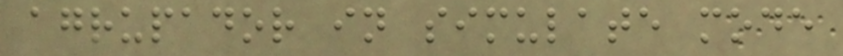agrupador in simulate mode
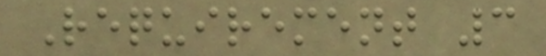Requirement 3
